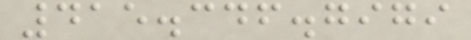415.346.7979
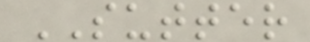SUTTER
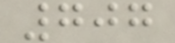707
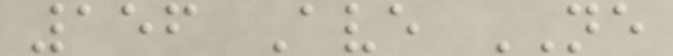156 Ave NE
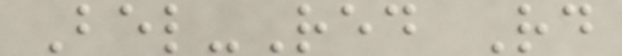Bel-Red Rd
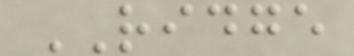RIDGE
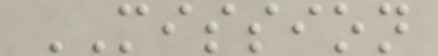MISSION
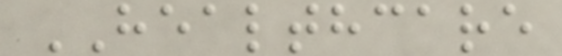HEALTHCARE
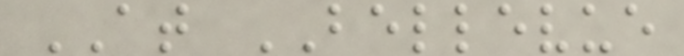AT BELLEVUE
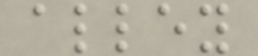alley
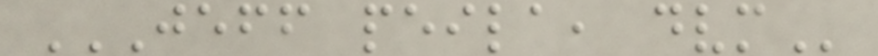JEFF PEILA, DVM
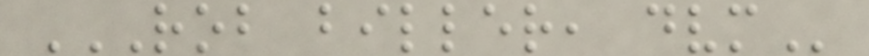ROB BILLER, DVM
